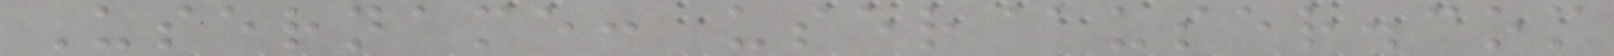Username: user@user.com
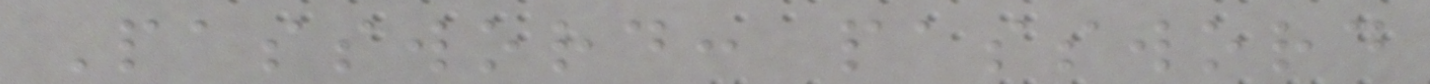Password: password
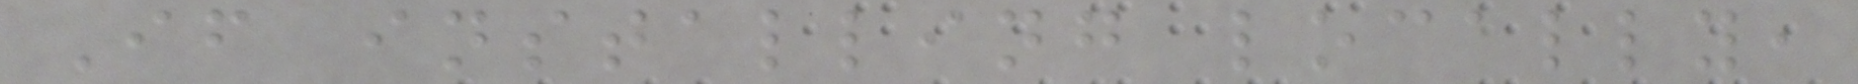If installing locally,
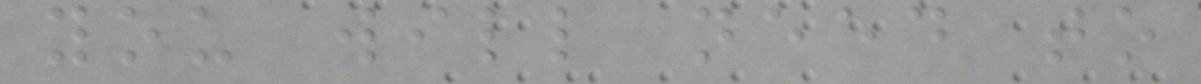you will need to
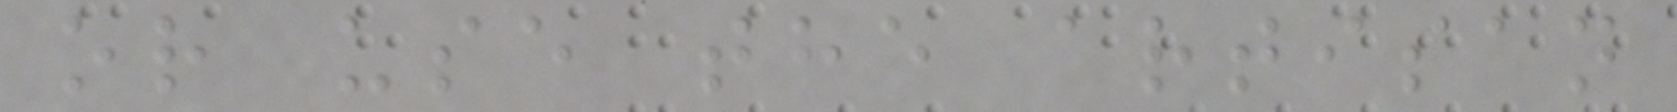or use the artisan
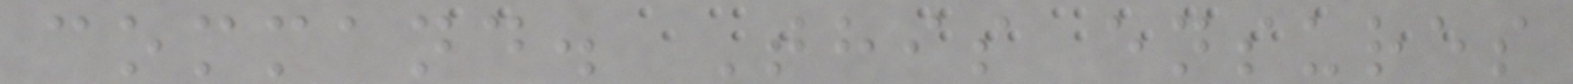command. This ensures
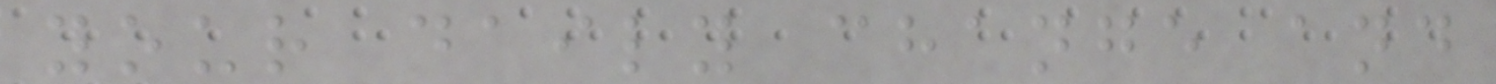your daily change and
